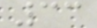33
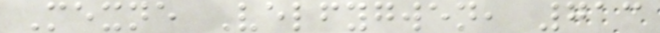Mexne Velfygwen, 713
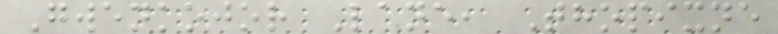Gwenkojor Lane, Thopixne
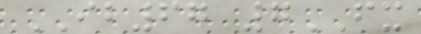IB67 7FX
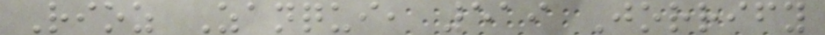Rioz Zanqui, 519 Jorrify
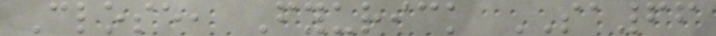Close, Fyurick SA66
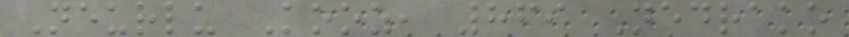Neurlu Kooz, 869 Nedrako
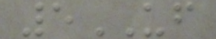5UF
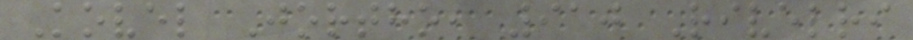Kovel Jortho, 910 Rivelri
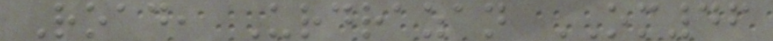Road, Urdrazan OM46
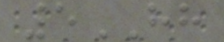5HH
